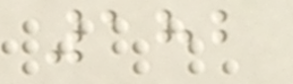182
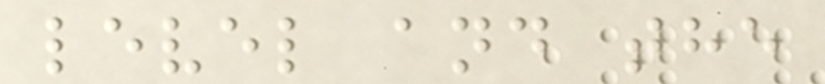level and the
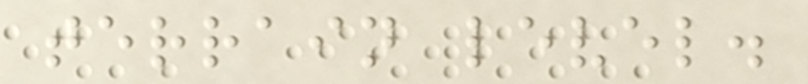terrain level.
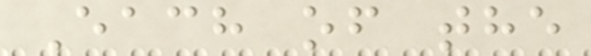Each of the
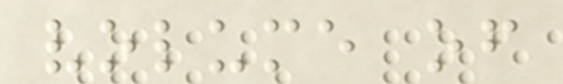volume of
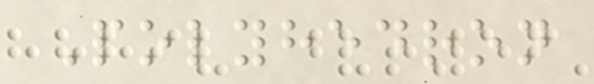Polyhedron
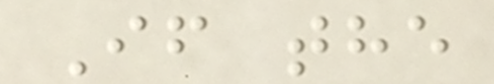If the
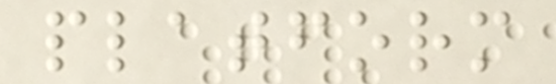platform
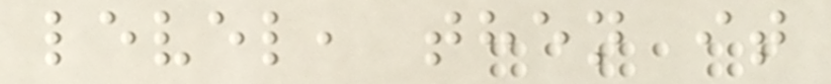level, then it
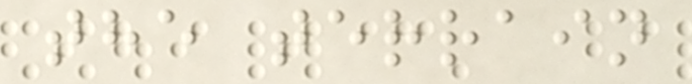the terrain
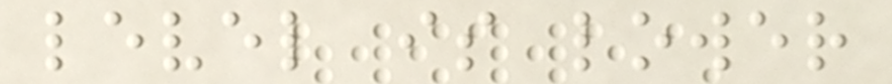level is lower
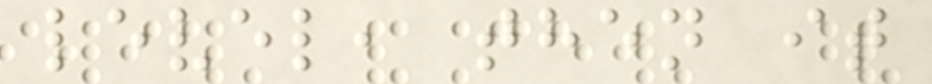level, then it
